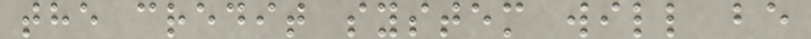the credit system will be
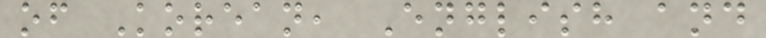of Korean, English and
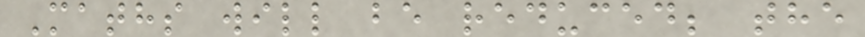Maths will be reduced; the
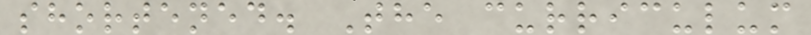shortened. The curriculum
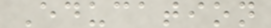Education
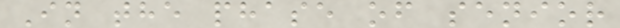In the phase of senior
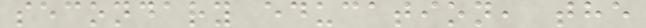secondary education, the
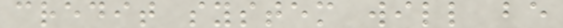credit system will be
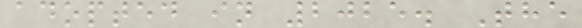adopted in 2025. The
